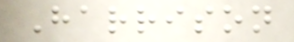Harrison
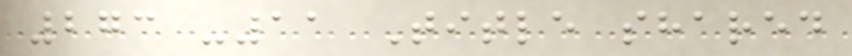273 -11 Title shared
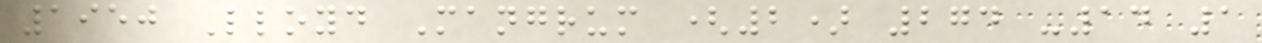1950 Lloyd Mangrum (2) 274 -14 1
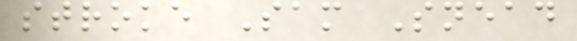stroke Sam Snead
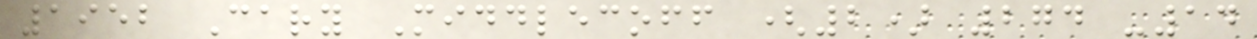1952 Cary Middlecoff (2) 274 -14
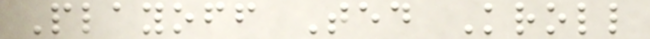Playoff Ted Kroll
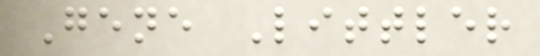Gene Littler
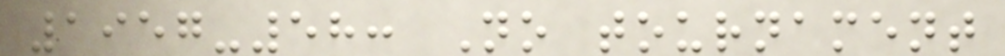1957-58: No tournament
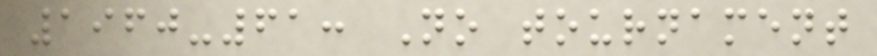1960-61: No tournament
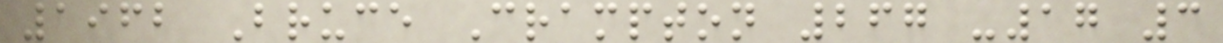1962 Bruce Crampton 267 -17 3
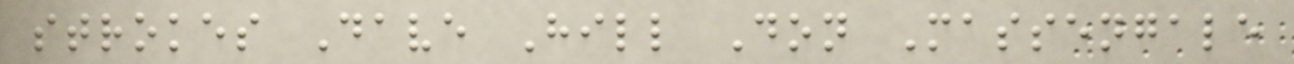strokes Dave Hill Don Massengale
